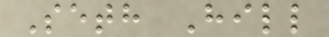Seth Hill
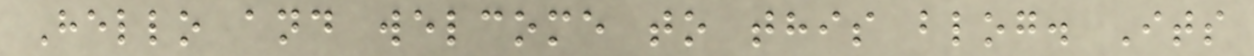Hello and welcome to this blog. Its
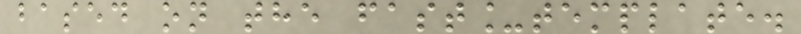based on the fast_template.
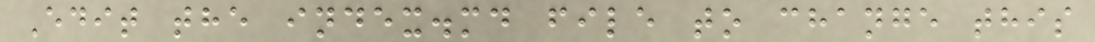Edit the index.md file to change this
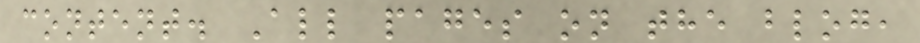content. All pages on the blog,
